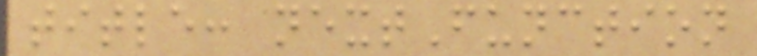title: nextFunction
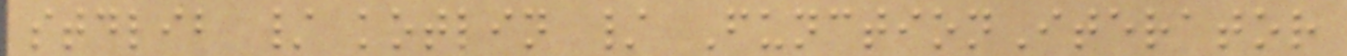stdlib / kotlin / FunctionIterator
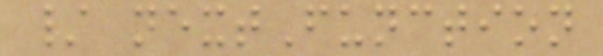/ nextFunction
